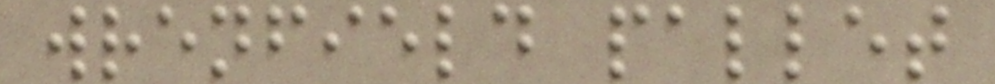wrenfield pallet
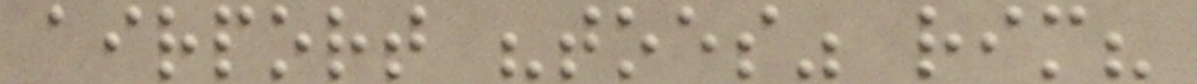airport "toes" rim?
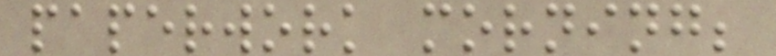paperwork morning;
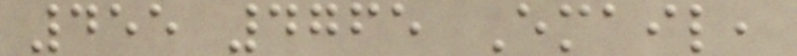455 4765 Email,
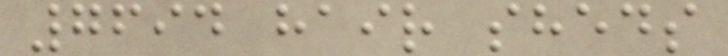7694 hair sheds
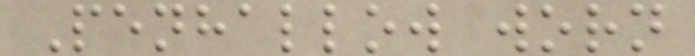Penhallow worn
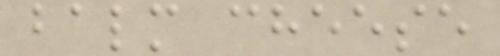balm cheese
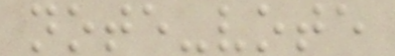note-vote
